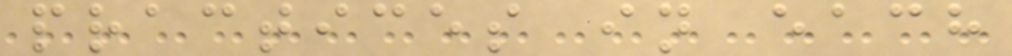practices in each
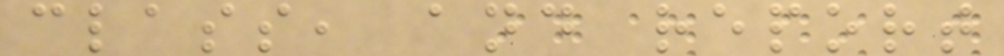class, and report
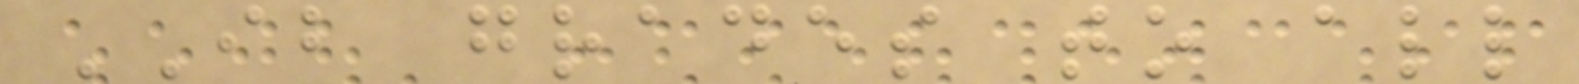IB grades to all
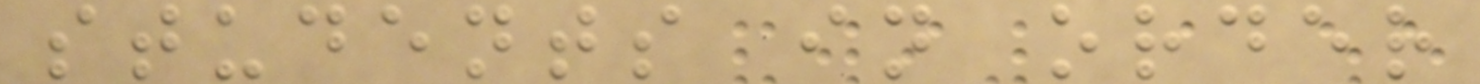students in order
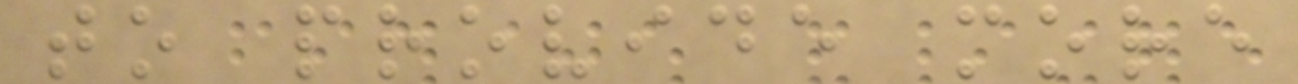to provide more
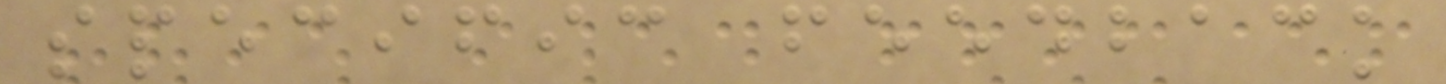specific feedback
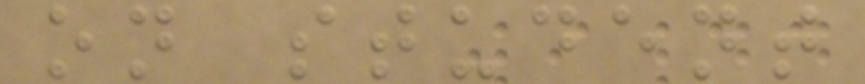on student
